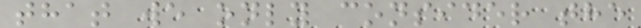that we only consider the
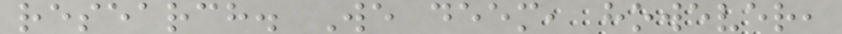research. We deem, however,
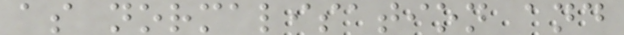as normalisation and
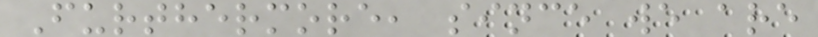Furthermore, since we are
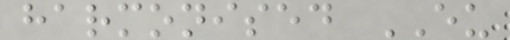harmonised EU
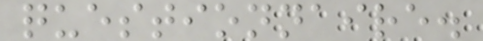questionnaire.
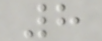8
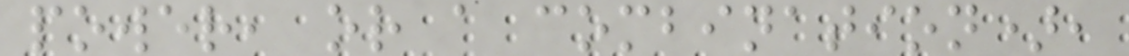power, or a combination),
